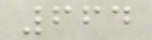664
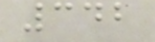342
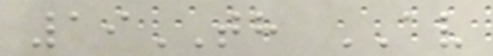19TH AV
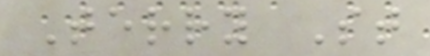Terry St
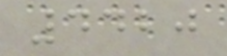4420
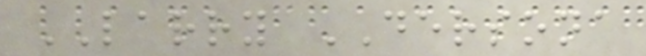LARRY DERSONA
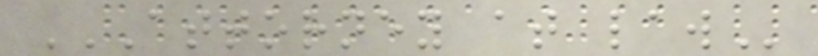ATTORNEY AT LAW
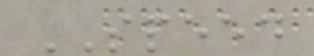SPEED
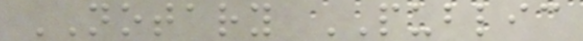NOTARY PUBLIC
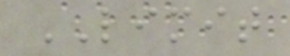LIMIT
